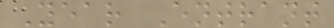Year Entrant
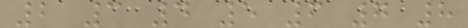2 3 4 5 6 7 8
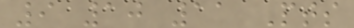9 10 11 Pts
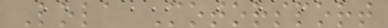Lola Motorsport
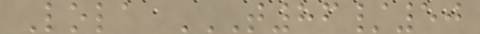Lola T86/50
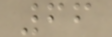66
